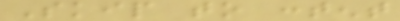Skip to content
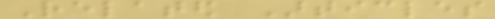Related Articles
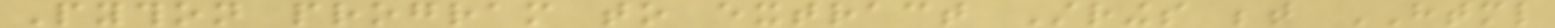Python program to extract Strings between HTML
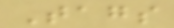Tags
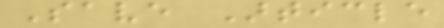Save Article
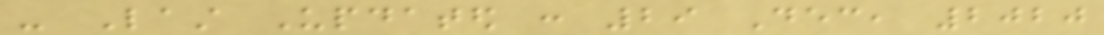- Last Updated : 29 Dec, 2020
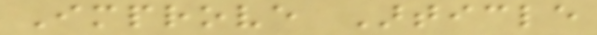Improve Article
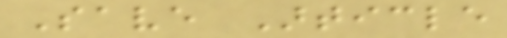Save Article
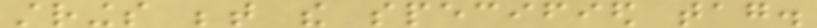strings between the specified tag.
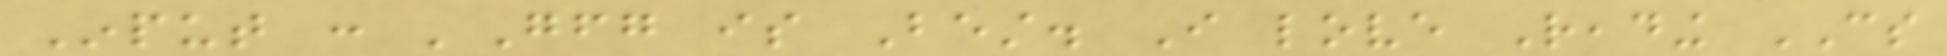Input : 'Gfg is Best. I love Reading CS
